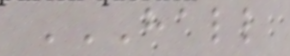HALL
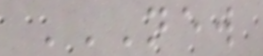NEW
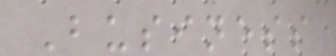Business
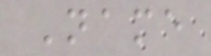Name
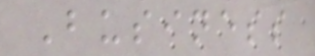Business
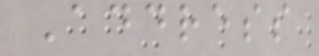Address
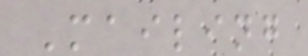Mailing
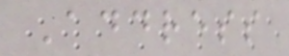Address
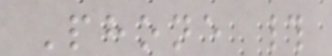Phone #
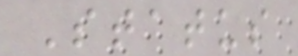Status
